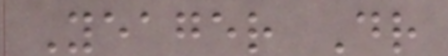Yeager Dr
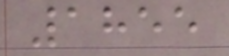1855
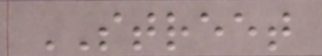STREET
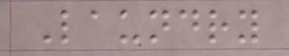Laundry
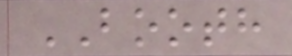BOOTH
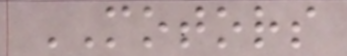MOTORS
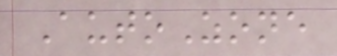AutoZone
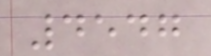4547
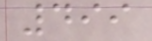499
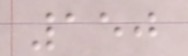150
